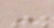-
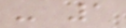- 1
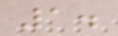1.
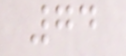74
